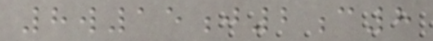8w15j2c8
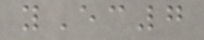yEc7
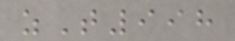zT998
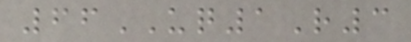66UQ1R3
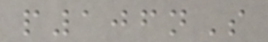p106nS
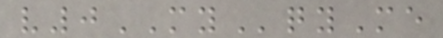v0MYqyMe
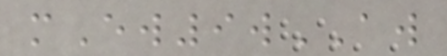mEw9wAW
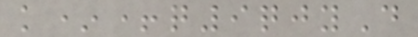k*+q9qjyD
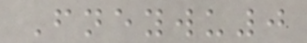Fneywu0
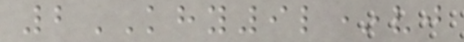2KHY9l*vj
